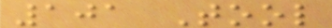101 Tool
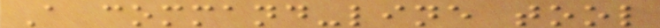A command-line tool
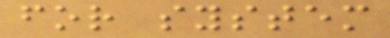for system
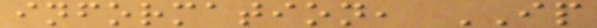information, IP
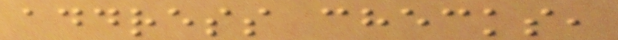address checks,
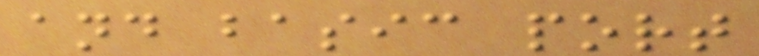and basic port
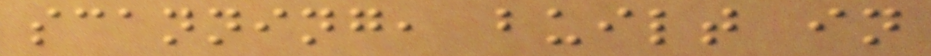scanning, built in
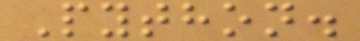Python.
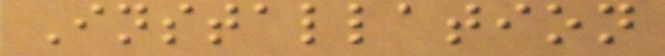Installation
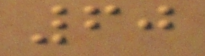60
